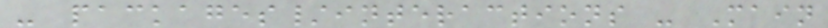- packages/interactions - Main
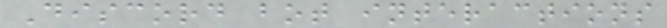Discord bot interactions
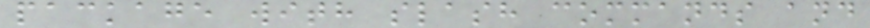package with slash commands and
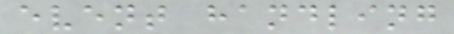event handling
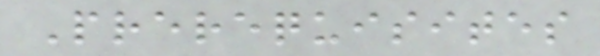Prerequisites
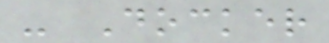- Docker
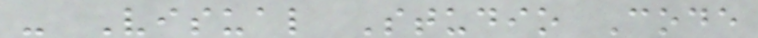- Visual Studio Code
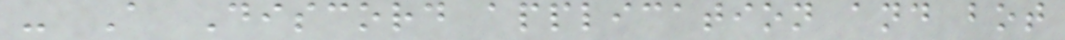- A Discord application and bot
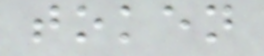token
